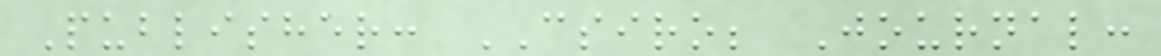Publisher: CSIRO; Journal:
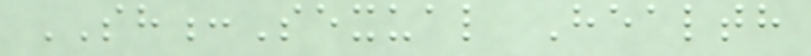SH:Sexual Health
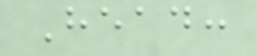Head:
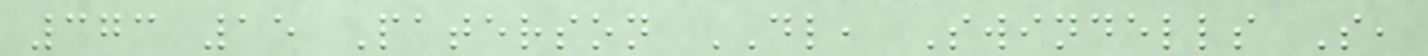373 15 Paterson DL, Swindells S,
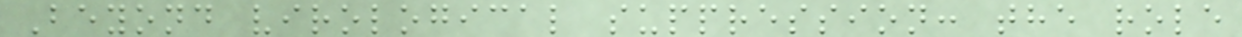Beyond virological suppression: the role
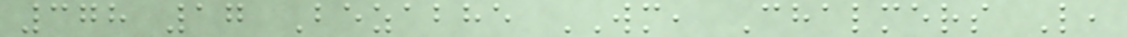378 17 Bezabhe WM, Chalmers L,
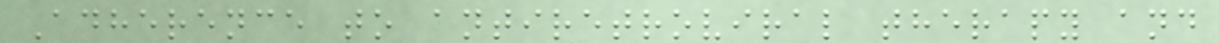Adherence to antiretroviral therapy and
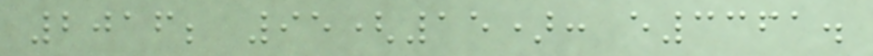2016; 95(15): e3361.
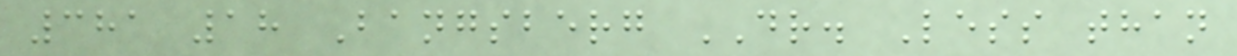381 18 Bangsberg DR. Less than
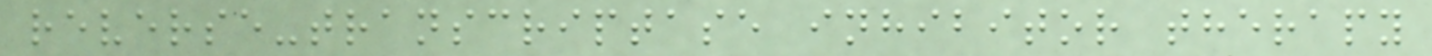reverse-transcriptase inhibitor therapy
